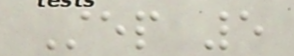Step 5
